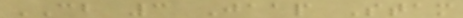CB 3 Jaap Stam
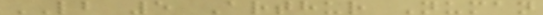LB 5 Arthur Numan
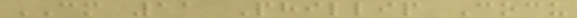CM 11 Phillip Cocu
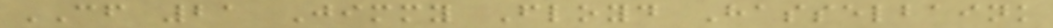CF 21 Jimmy Floyd Hasselbaink
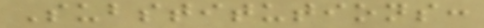Substitutions:
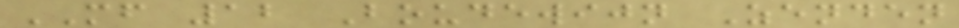MF 12 Boudewijn Zenden
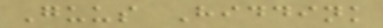Guus Hiddink
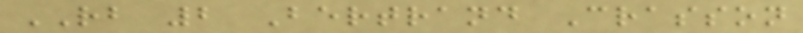RB 2 Bertrand Crasson
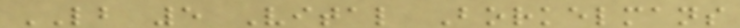LB 5 Vital Borkelmans
